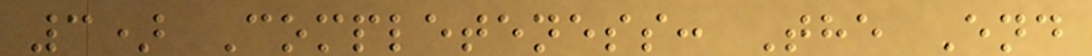3) Completeness: The End
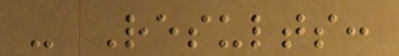- Results:
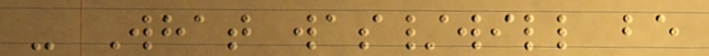- What was/will be
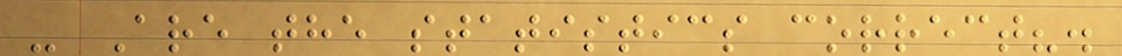- Are the statistics correct?.
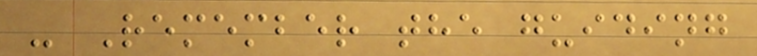- Remember the guiding
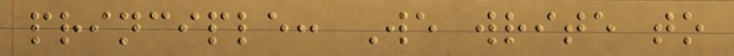principle: We write to
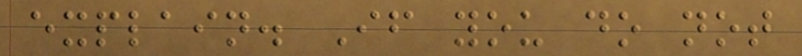explain. If you do not
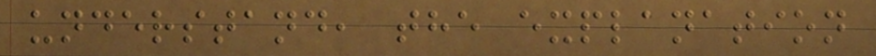understand, the explanation
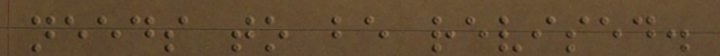needs to be revised.
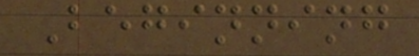Beginning
